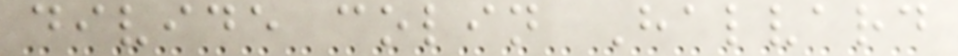divide colin Halvard
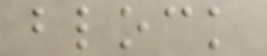block
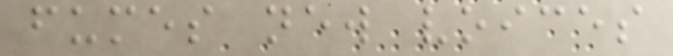fumes new voices
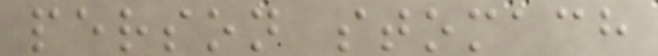person stomach
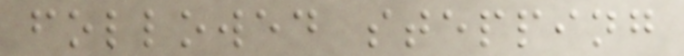followed stepping
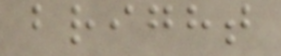bright
